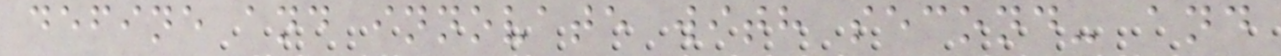define and innovate with second- and
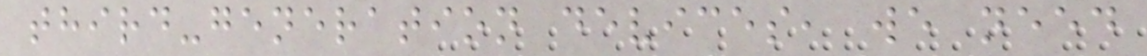third-generation devices, we need
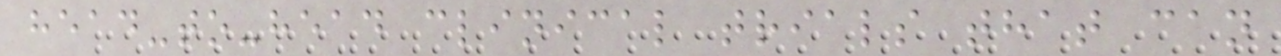head-to-head clinical trials that can
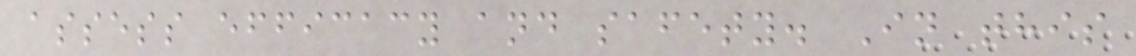assess efficacy and safety. In this
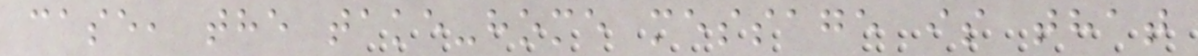case, the take-home message is that
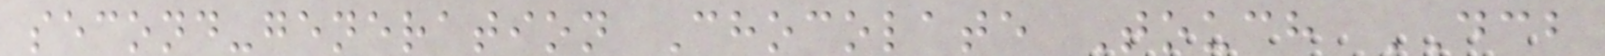second-generation Chocolate Touch DCB
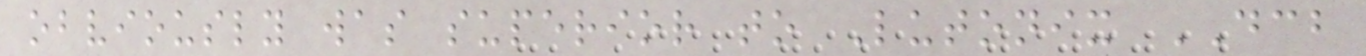obviously was superior to Lutonix DCB
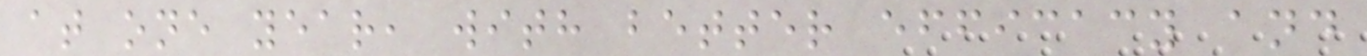at one year, with better efficacy and
